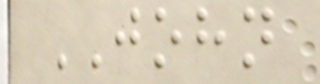JOHN
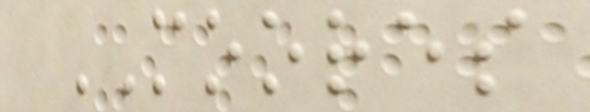MOORES
